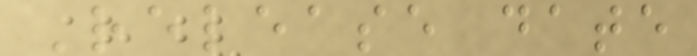Release date
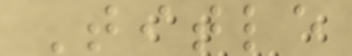Title
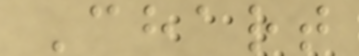Chart
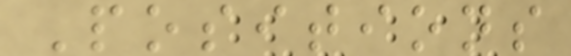Positions
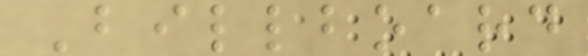Billboard
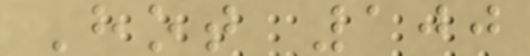Hot 100
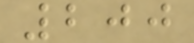200
